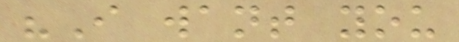"I want you
